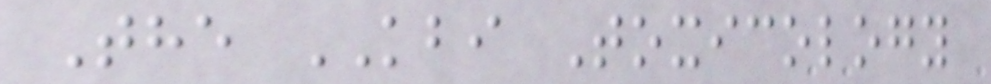The KBI Toxicology
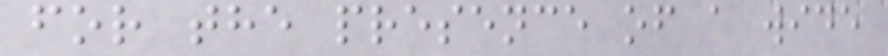for the presence of a wide
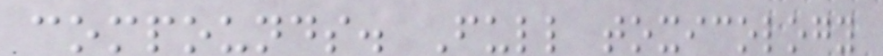compounds. Full toxicology
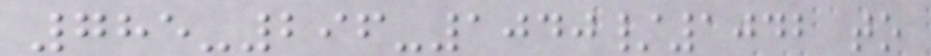785-296-1040/1042 to
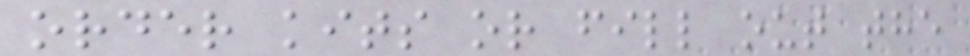order kits or fill out the
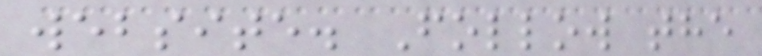website. Follow the
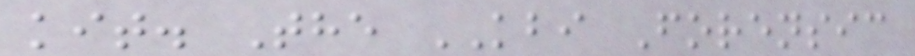kit. The KBI Forensic
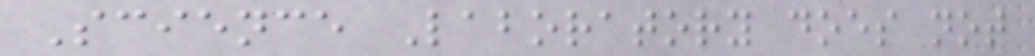Science Laboratory does not
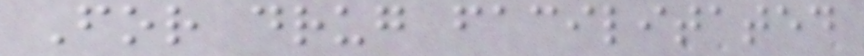For drug facilitated
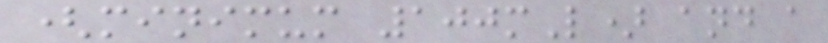(minimum 100mL) and a
